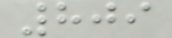809
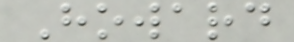Howard
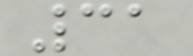31
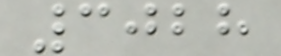3028
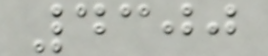4300
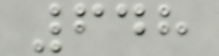648
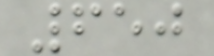650
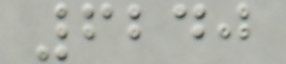6240
